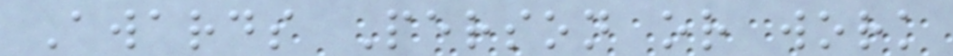Awards Person or work
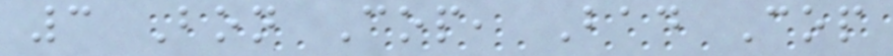3 Bon Cop, Bad Cop
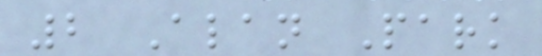2 Alan Park
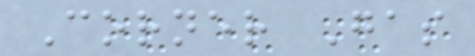Corner Gas
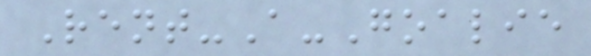Rent-A-Goalie
